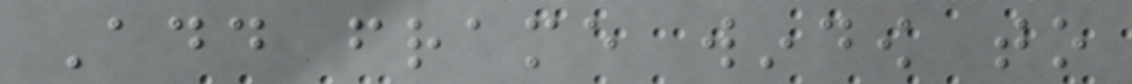Add frame window to
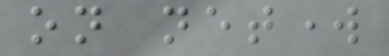on network
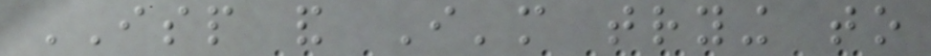ISP and I'm trying to
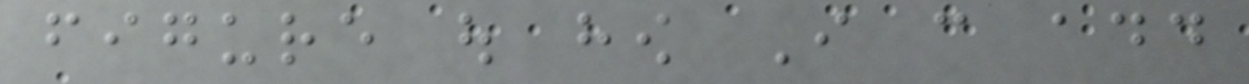figure out how I can add
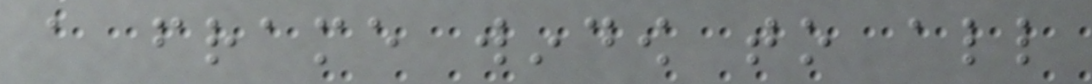a frame window to all
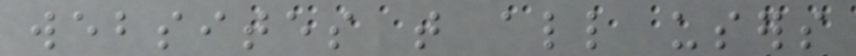websites that all users
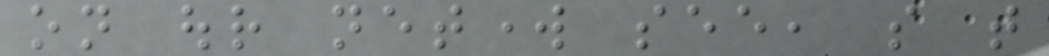on our network see, so that
